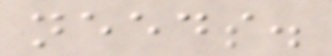needs.
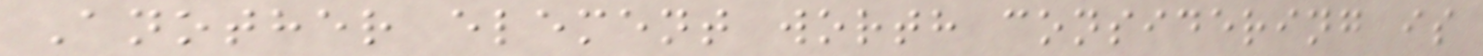Another element worth considering is
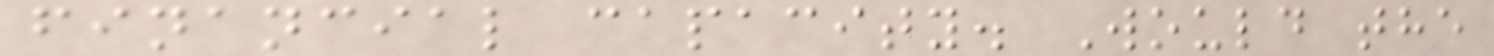financial capacity. Would the
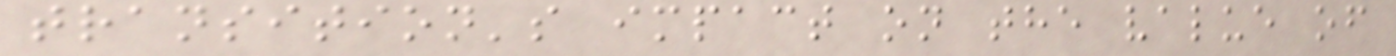transition's impact on the value of
